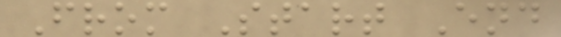From Start End
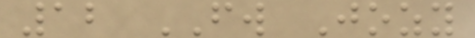12 FW Jozy
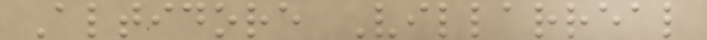Altidore Villarreal
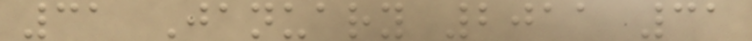31 January 2011 31
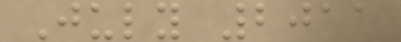July 2011
